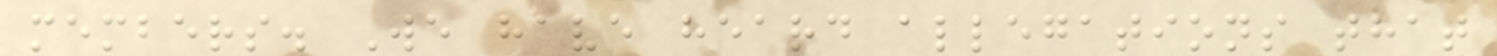members. We have heard allegations that
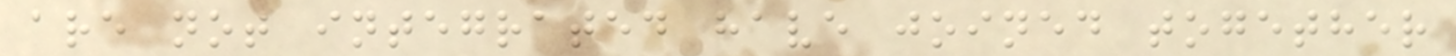are not integrated have joined together
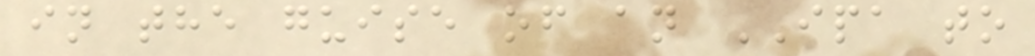in the guise of an IPA to
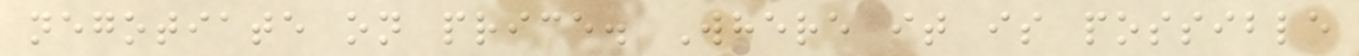negotiate on price. Where it is possible
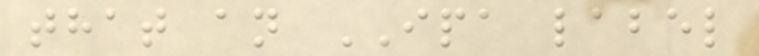that an IPA label
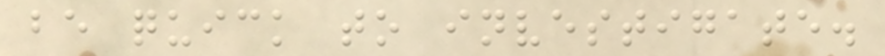be quick to investigate.
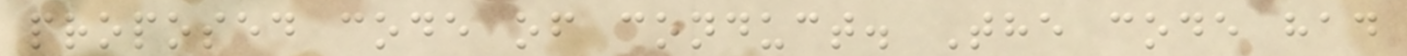proposed code of conduct. The code had
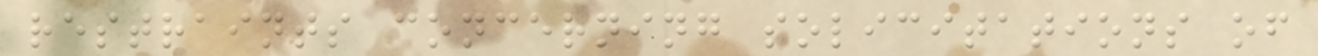restraints concerning solicitations of
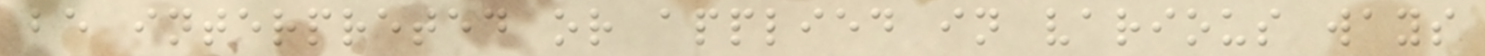be interpreted or applied in various ways
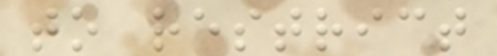to restrict
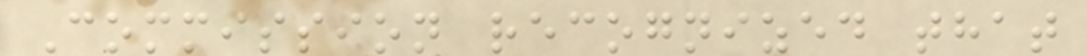Commission recognized that
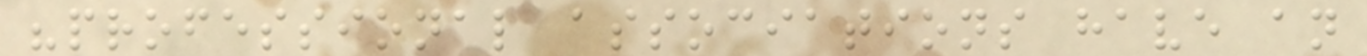"professional associations have an
